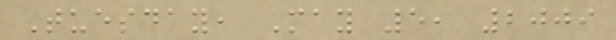Tuesday, May 5, 2009
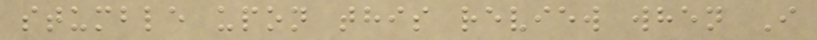stumble upon this review when I
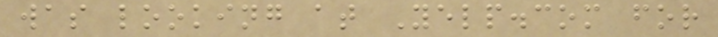was looking at Yelp.com for
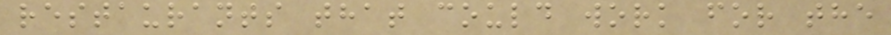restaurants that could work for the
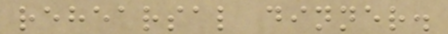rehearsal dinner.
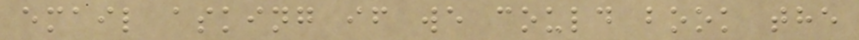email asking if we could book the
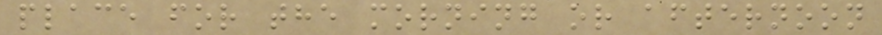place for the morning or afternoon
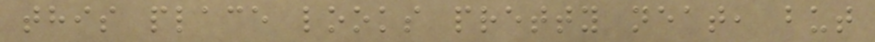this place looks pretty neat, but
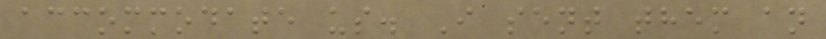accommodate us. I sent them an
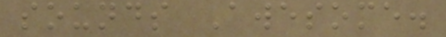sounds Awesome.
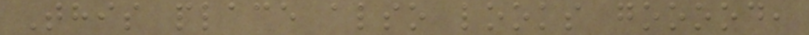This place also looks gooood,
